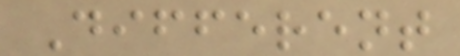Different
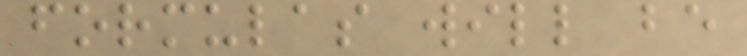formulas will be
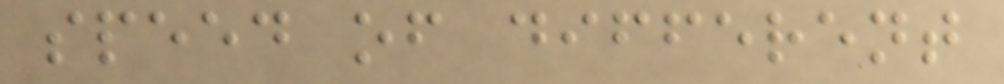speed of different
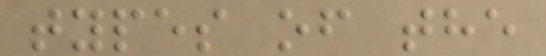types of the
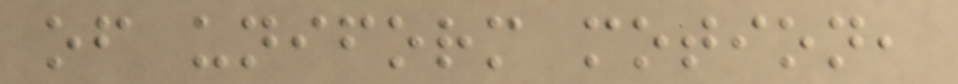of uniform motion,
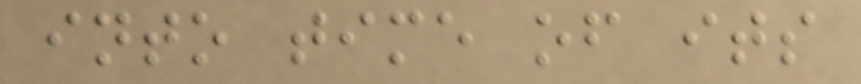into time of its
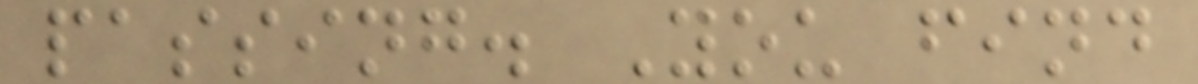passing. You find
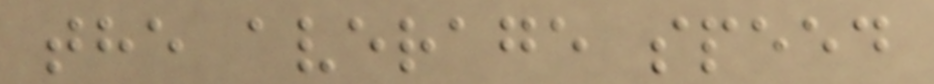the average speed
